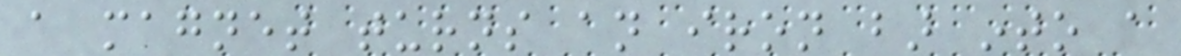a magnet turns an iron bar into a
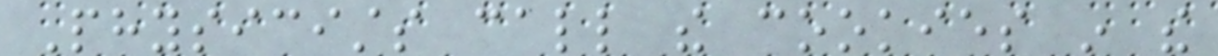Physicists call the cookies in the
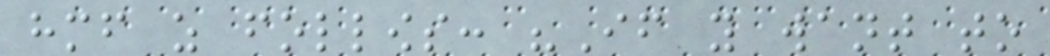himself as follows: "If you want to
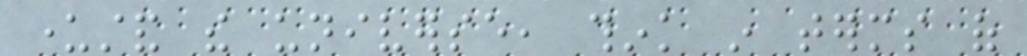understand the universe, think in terms of
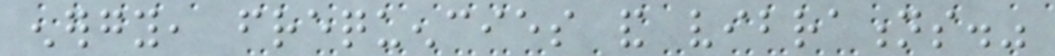energy, frequencies and vibrations."
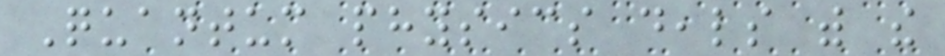Quantum physics deals with the
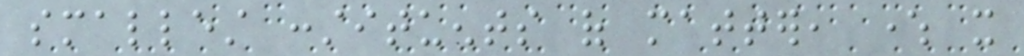smallest constituents of matter, where it
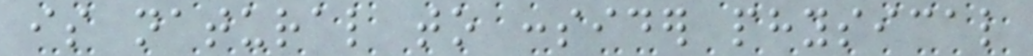is natural to consider physical
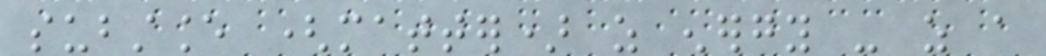substance (matter) as energy - as a
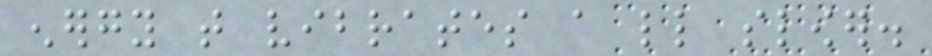energy that vibrates a little slower.
